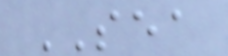SEA
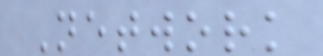Network
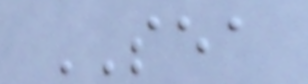SEA
